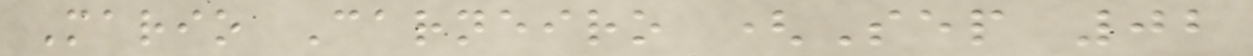Mario Carneiro (Sep 02
